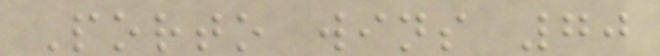Porto wins 70
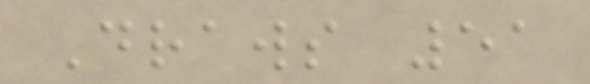Draws 51
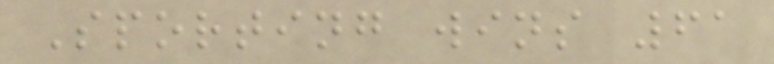Sporting wins 61
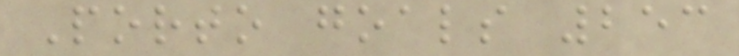Porto goals 253
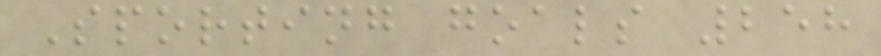Sporting goals 258
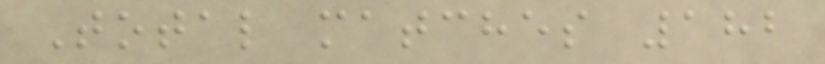Total matches 182
